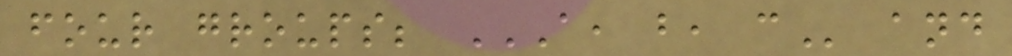four groups; A, B, C and
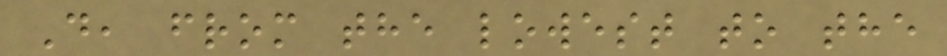D, from the lowest to the
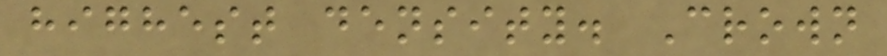highest density. Crown
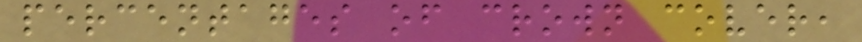percentages of crown cover,
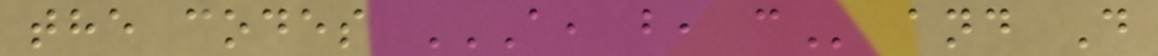the codes A, B, C and D
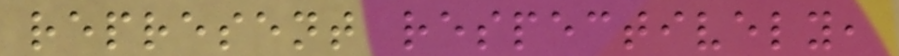represent respectively,
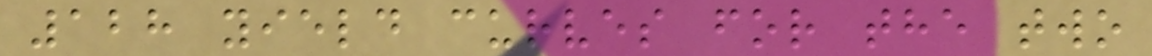128 yield curves for the two
